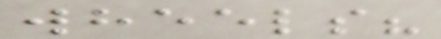wheels?
